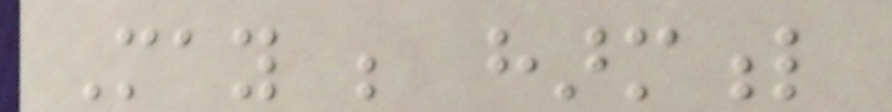May be harmful
